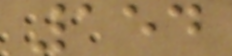154
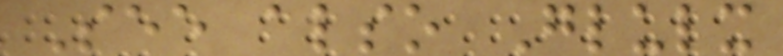See also Glulx
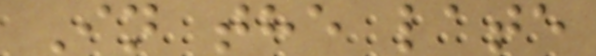In the late
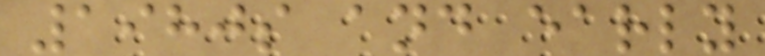1980s and early
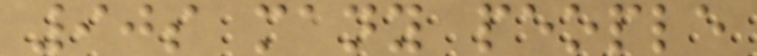90s many people
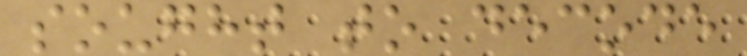sought to decode
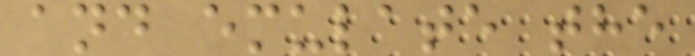and emulate the
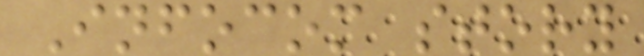Infocom story
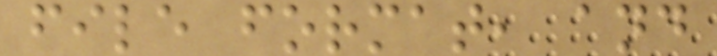file format, and
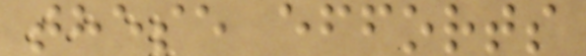these efforts
